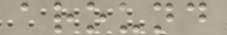around
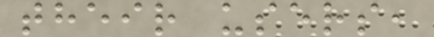their users,
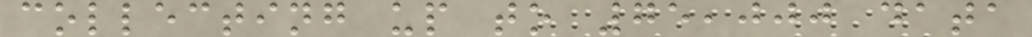collecting up to 75,000 data
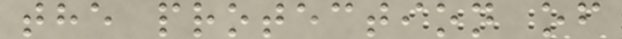the protection of
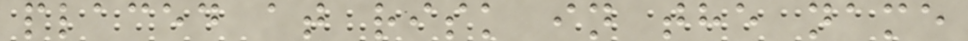placed at risk in the name
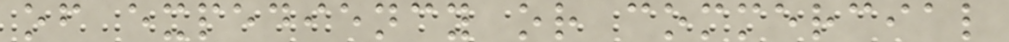of expediency or commercial
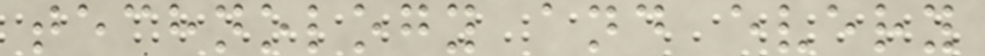technology and every
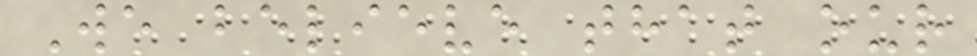We believe that our
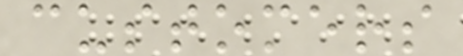customers
